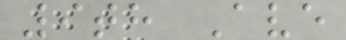9th Ave
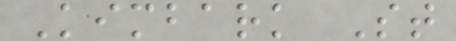Kimbark St
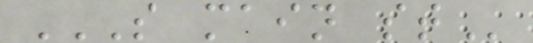S MAIN ST
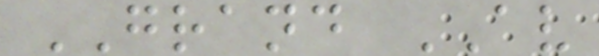GRAND AV
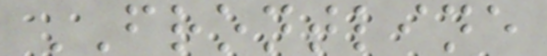FRONTLINE
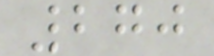270
